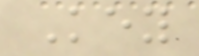Key
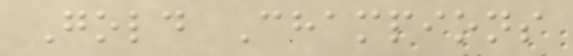Gold Champions
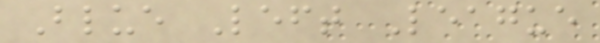Blue Left League
